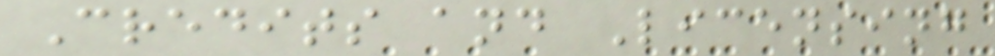Credits and Licensing
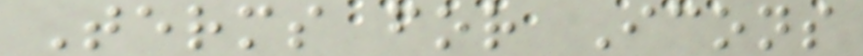Terms for Icons
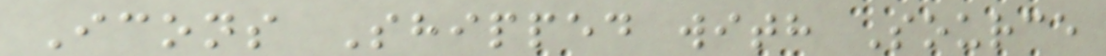Icons Shipped with Source
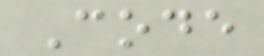Code
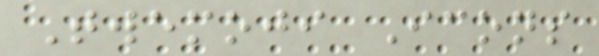Twemoji Icons
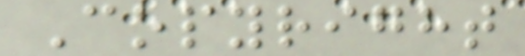Copyright
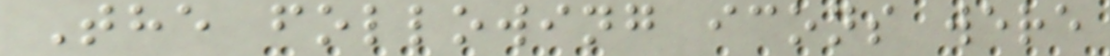The following icons were
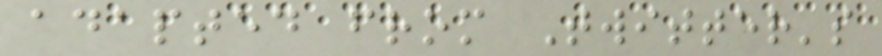adapted from Twitter's
